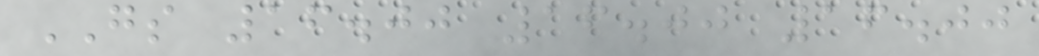GS 16.00 16.00 16.00
